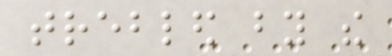trebled by the
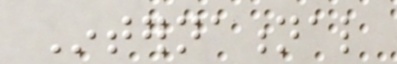International
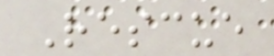Rescue
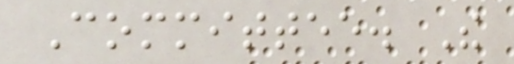Committee. The
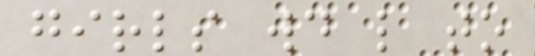girls would like to
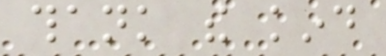thank the kind
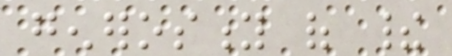generosity of their
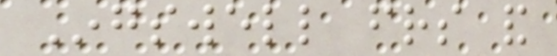Ingswell friends and
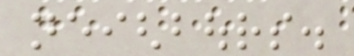neighbours.
